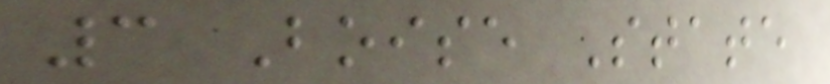3 Boise State
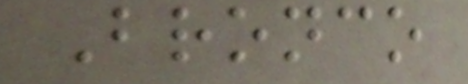Bronco
